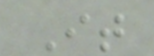It
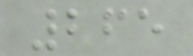265
